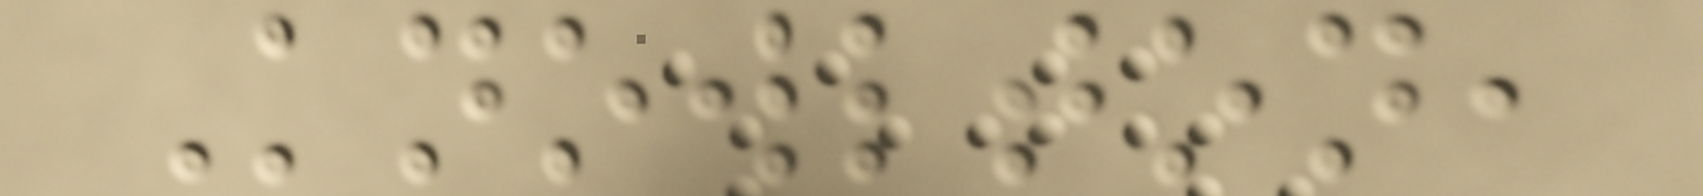Knowlton,
